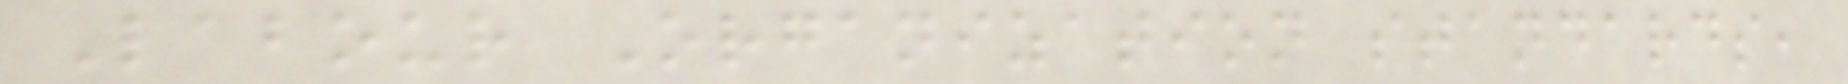Labour Organization standards,
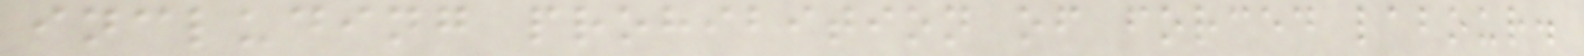including prohibition of forced labour.
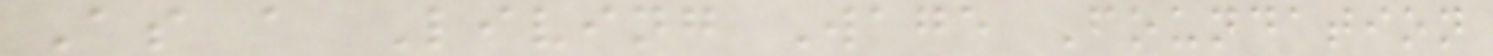As a Living Wage Foundation
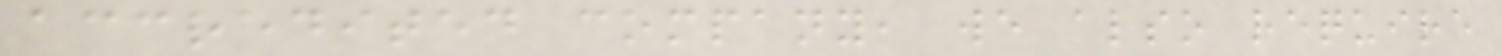accredited company, we also require
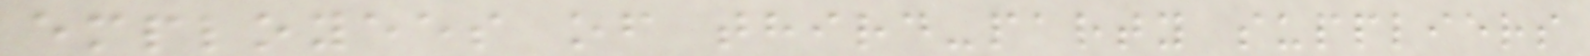employees of third-party suppliers
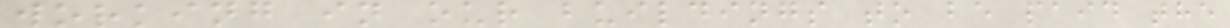working in our buildings to be paid the
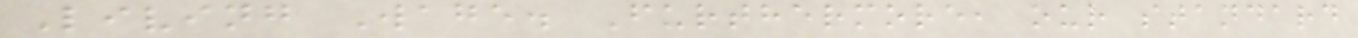Living Wage. Furthermore, our standard
